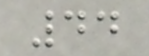44
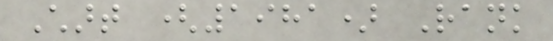Chart (1981) Rank
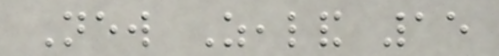New Zealand 15
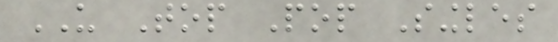US Top Pop Singles
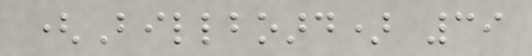(Billboard) 39
